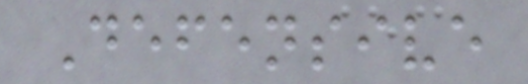Defensive
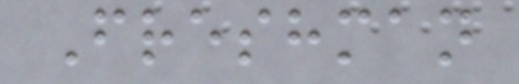Freshman
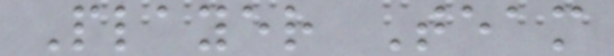Player Team
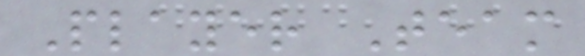Player Team
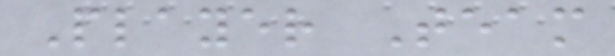Player Team
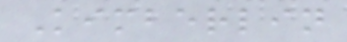Kimberlin
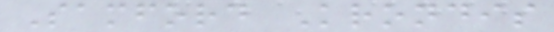Samford Krondis
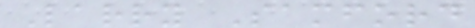Larry Samford
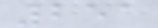251
